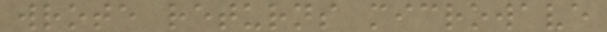wrote returns microwave
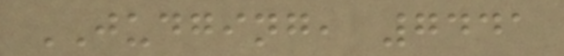JUDGING, 7441
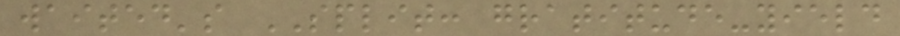waited's SPLIT: gratitude-yield
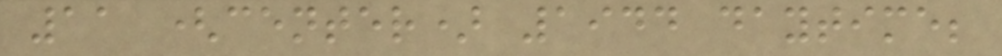11 (center) 1944 daytime;
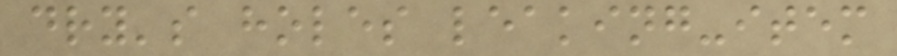dry's holes leaking-item
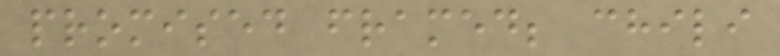promised framed; chili
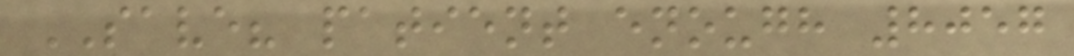SAVE? patient enough 8057
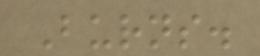Burns.
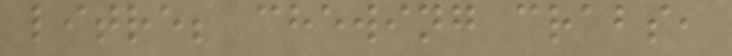litre; chewing crabs,
